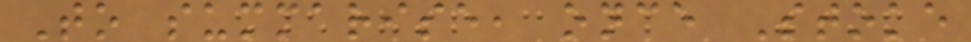To summarise, once Stoke
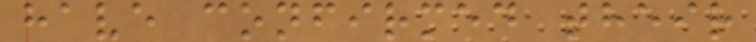have confirmed their
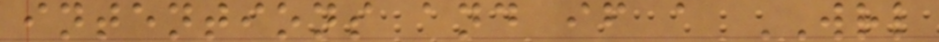intentions and if a WRL
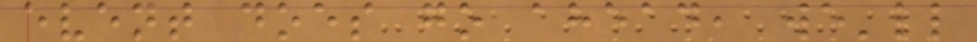event does go ahead, we'll
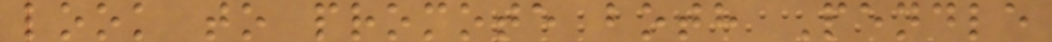look to promote both Pendle
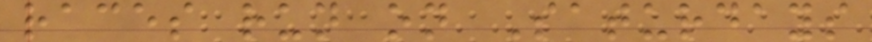races run on Saturdays
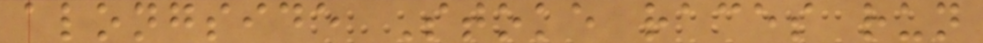alongside Stoke races run
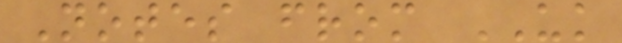Notes from UK
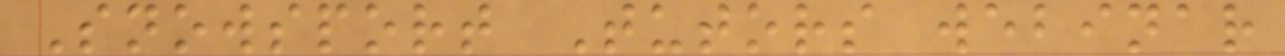Snowsport Tutors webinar
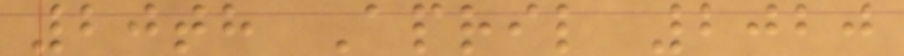20th April 2020
